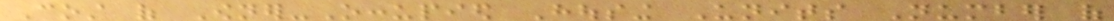Cost of Owner-Occupied Housing Units Number of
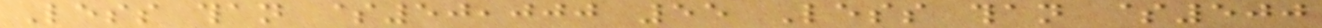Less than $50,000 55 Less than $500
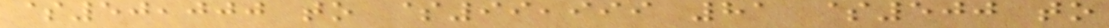$50,000 to $99,999 81 $500 to
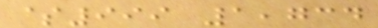$999 1,734
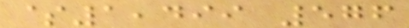$1,499 576
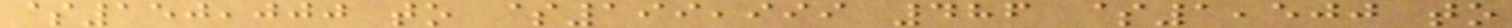$150,000 to $199,999 486 $1,500 to
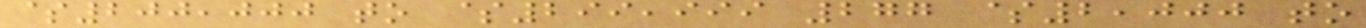$200,000 to $299,999 277 $2,000 to
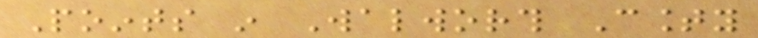Points in Walworth County
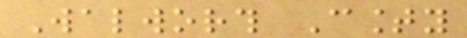Walworth County
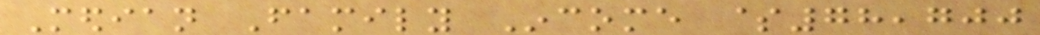Median Family Income $78,700
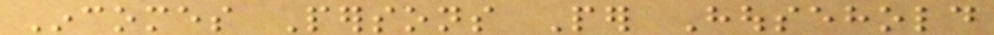Incomes Persons Per Household
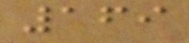169
